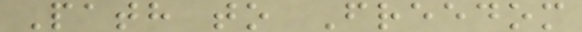Path to Freedom
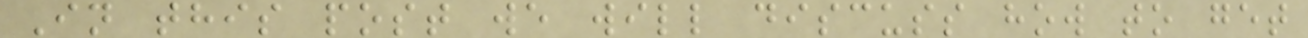In this post we will discuss how to get
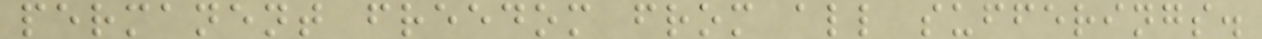permanent freedom from all sufferings.
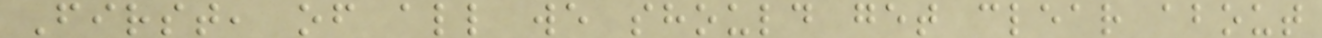First, of all we should get clear about
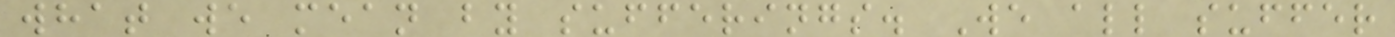what we mean by sufferings. We all suffer
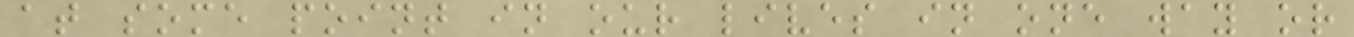at some point in our lives in one way or
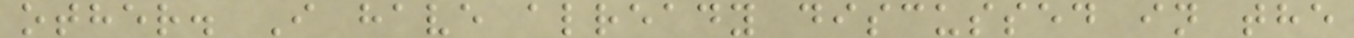other. I have already discussed in the
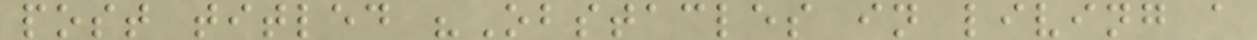post titled "Obstacles in living a
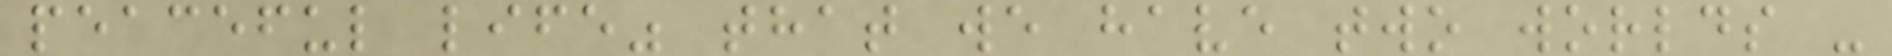peaceful life" that we have two worlds -
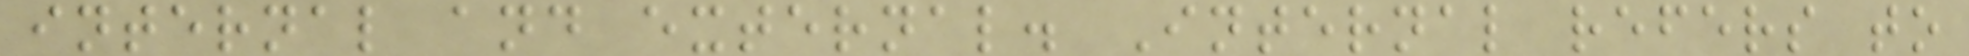internal and external. Internal refers to
